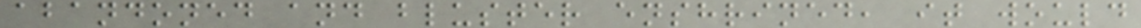abandoned and bluster enshrined, it would
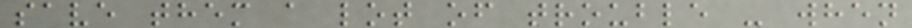save them a lot of trouble - when
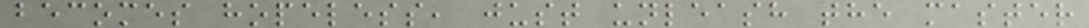becomes hopeless, just unleash the master
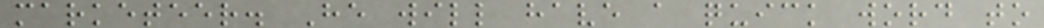marketeer. He will have a quick word to
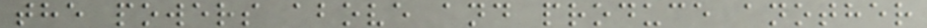the powers above and produce another
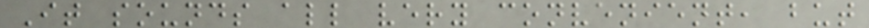It sounds all very convenient, but
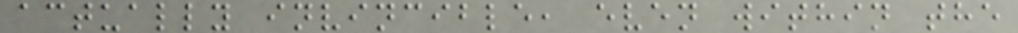actually invincible, even within the
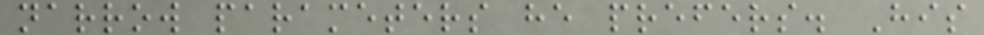narrow parameters he prefers. His
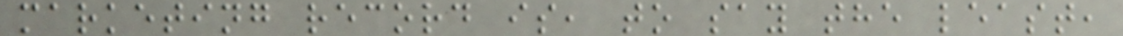marketing record is, to say the least,
